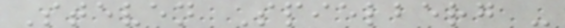Steven Spielberg -
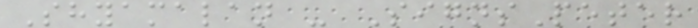Shyamalan - SignsPeter
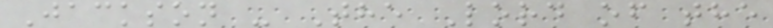Jackson - The Lord of the
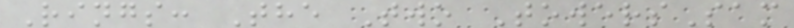Rings: The Two TowersSam
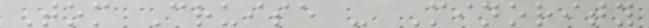Tom Cruise - Minority
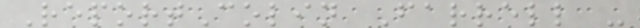ReportColin Farrell -
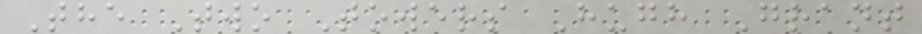The Two Towers Hugh Grant
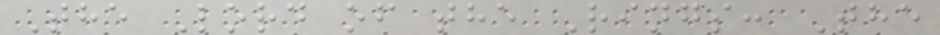The Lord of the Rings: The
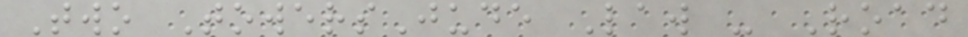Two TowersJude Law - Road
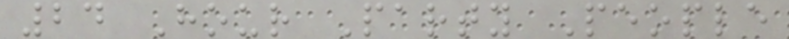24 Hour Party People
